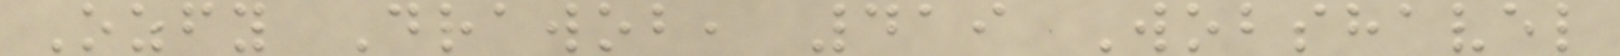Ozfy Drawob, 419 Wobshavel
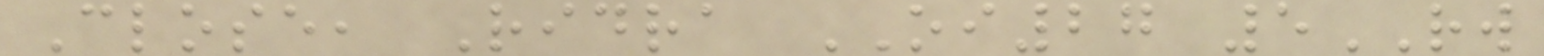Close, Ridra OI27 5RW
